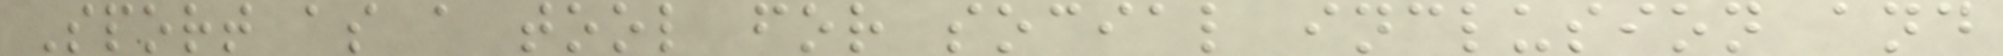Sport as a tool for social inclusion and
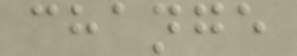change
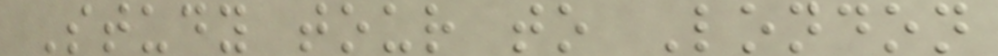Study tour to London
